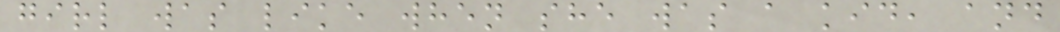girl was like when she was a kid, and
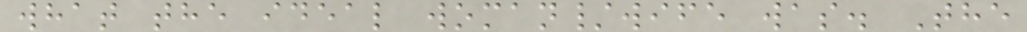what the ideal woman/wife was. The
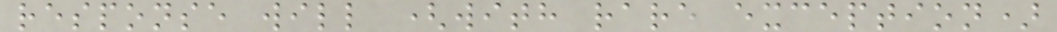response will (with rare exception)
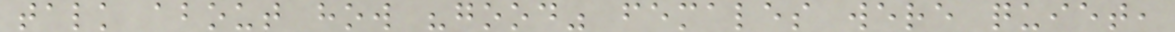talk about how "good" females were quiet,
